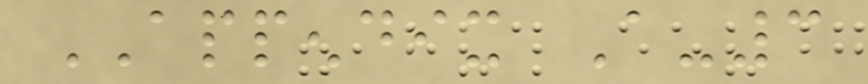APPENDIX A-3
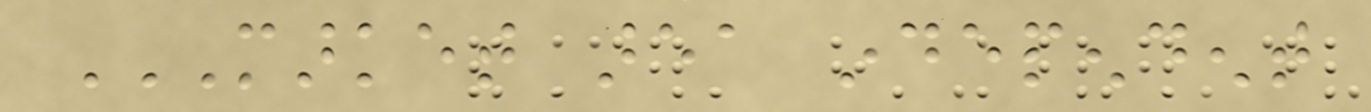MARKET AREA INDEPENDENT
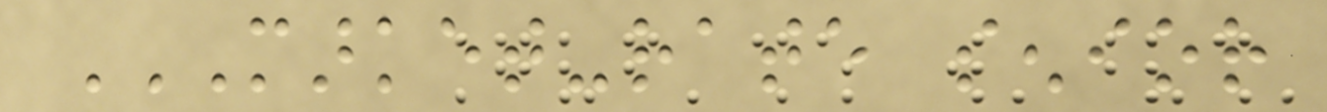MARKET-RATE SENIOR
